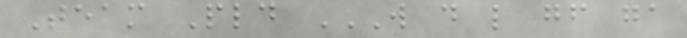Team Pld W D L GF GA
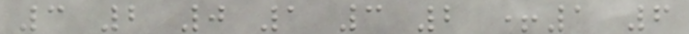3 2 0 1 3 2 +1 6
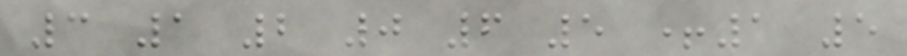3 1 2 0 6 5 +1 5
